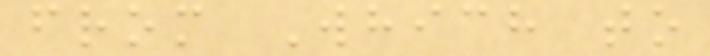from Which to
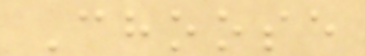Choose
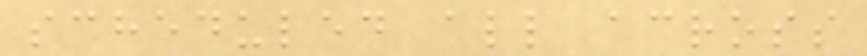scheduled all across
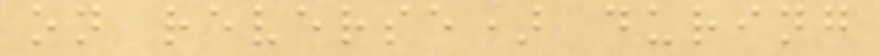on reverse) during
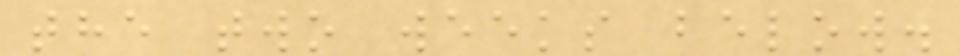the two weeks below.
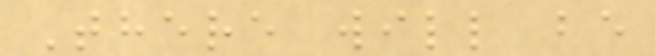There will be
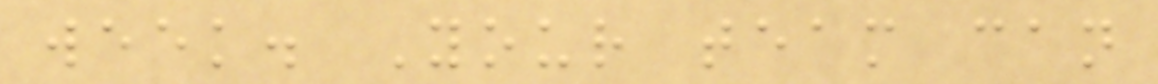week. Your team can
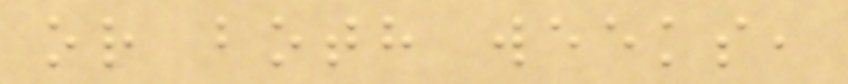or both weeks,
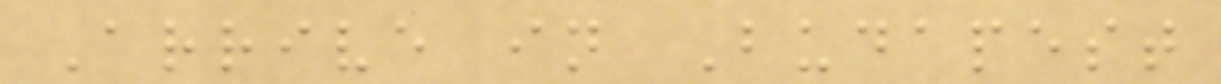Arrive in Budapest
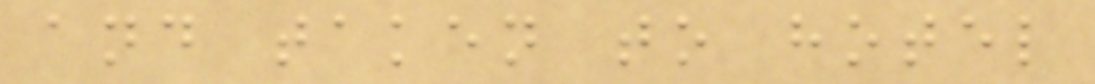and taken to hotel
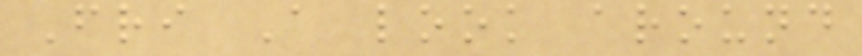Fri A look around
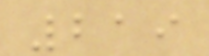219
